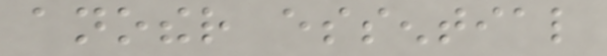another essential
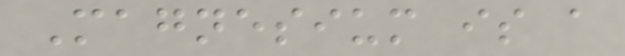Magnesium is a
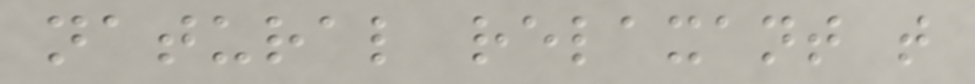natural relaxant that
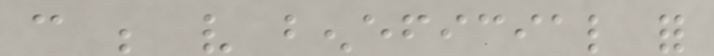can be very beneficial for
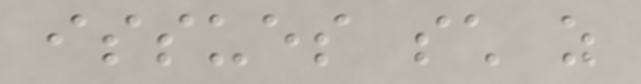issues such as
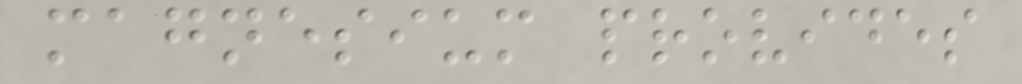magnesium provides
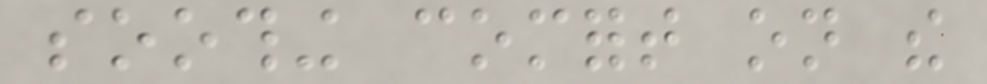soothing comfort on the
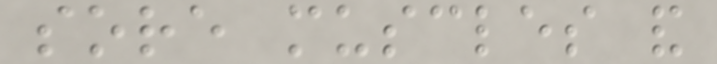sore muscles and
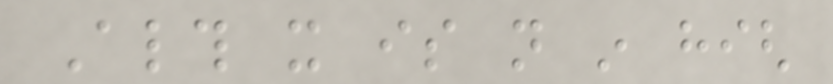Although it is not in high
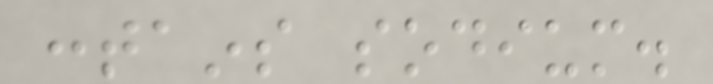contains sodium.
